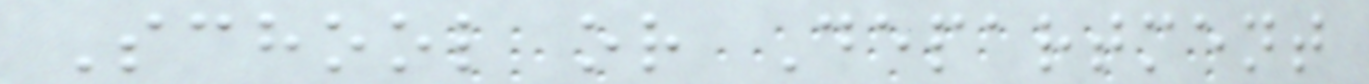School or Department
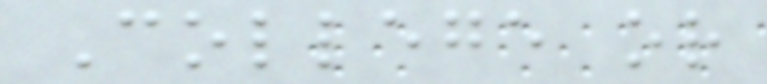College or
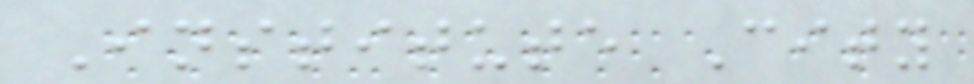Institute City
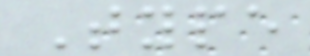Type
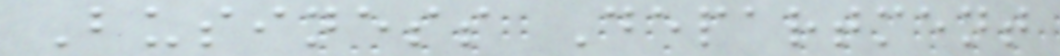Business Department
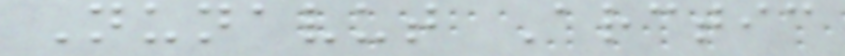Nunavut Arctic
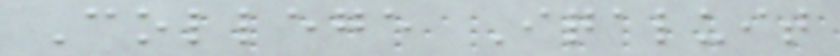College Iqaluit
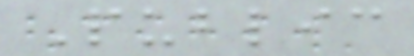Public
